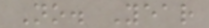No. Year
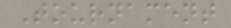Tournament
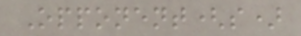Opponent(s)
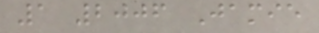1 2006 Jamie
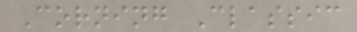Corning Classic
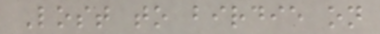Lost to birdie on
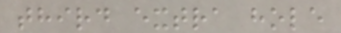third extra hole
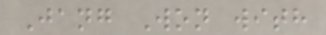Jang Won with
